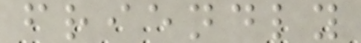friendly
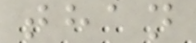than
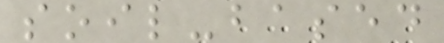soil-based
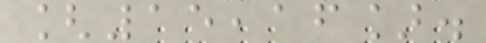[15,16].
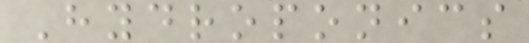Hydroponics
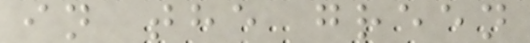in the green
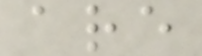are
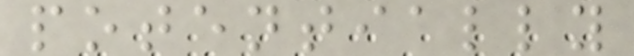potentially
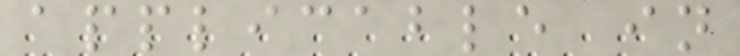applicable in
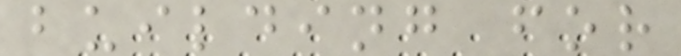building for
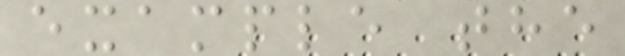example the
